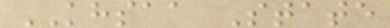KHSAA State
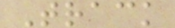Track
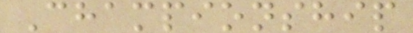Championship
